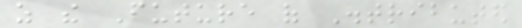as the Future of Distributed
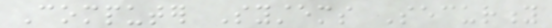Computer Systems Security
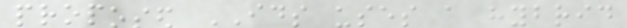proposed IDS uses a hybrid
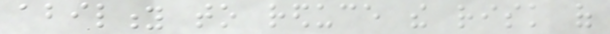ability to reduce the risk of
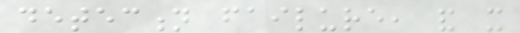detection failure, and it
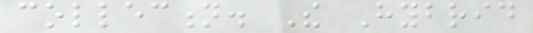collection. The Hybrid
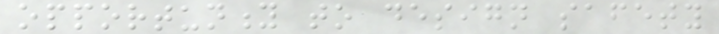opportunity to design safety
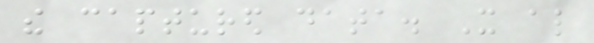the captured data. It also
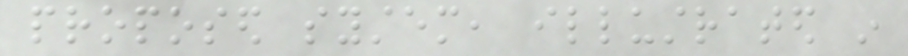proposed system, illustrated in
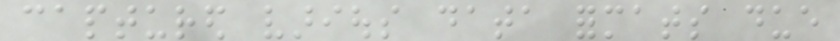captured various data formats due
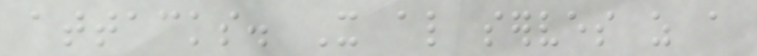attacks. It also serves as a
